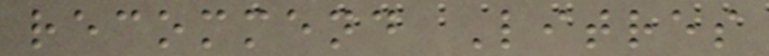recommend Litres
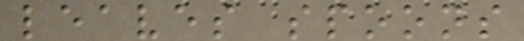leaves spoons
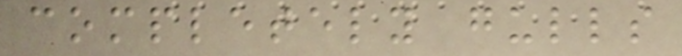completely gulls
